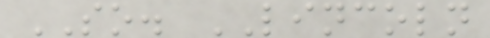SO. LINCOLN
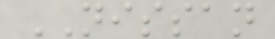NISSAN
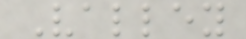Valley
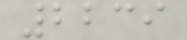2239
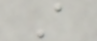A
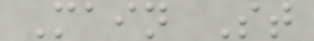Main St
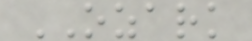OZARK
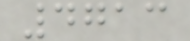4713
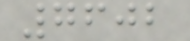7602
